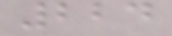224
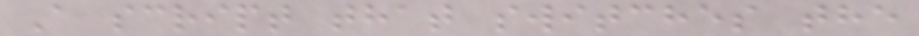A script that switches the
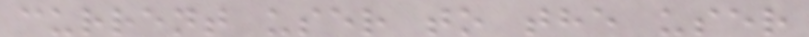current user to the user
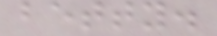betty.
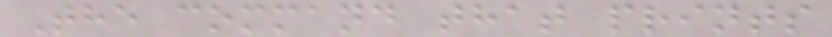The command that prints
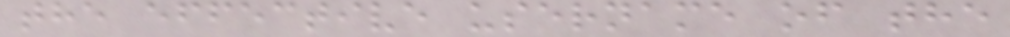the effective username of the
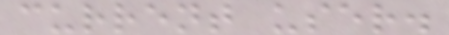current user.
